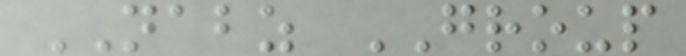NABZ GROUP
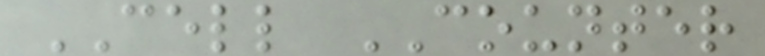CELL COUNTER
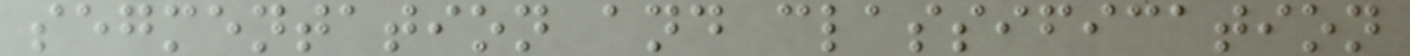segmentation and classification
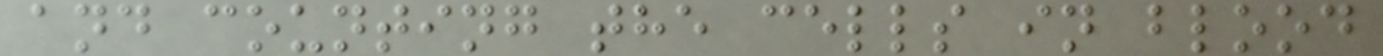and counting the cells in blood
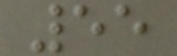55
